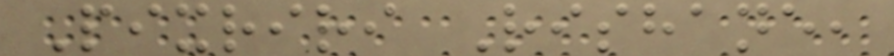Pixriri Rishane,
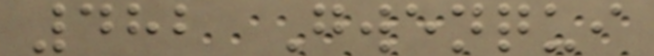482 Gwenqui
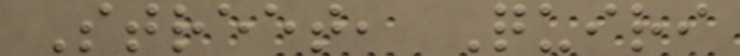Street, Quiri
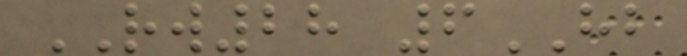RW28 6HB
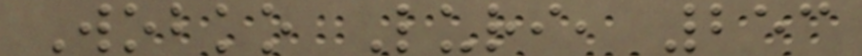Wobko Luri, 253
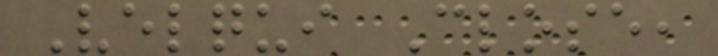Velqui Close,
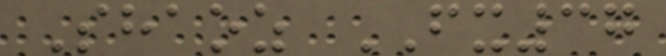Shaoz FX37
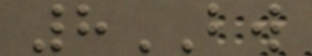8BW
